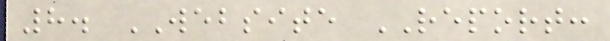8. WEBSITE REPORT:
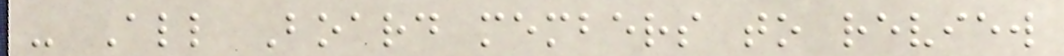- All Board members to review
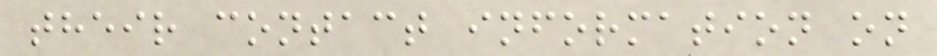their contact information on
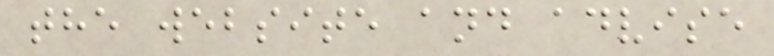the website and advise
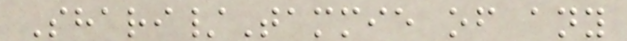Shari/Tammie of any
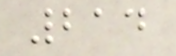214
